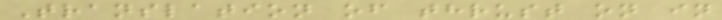Translation of thrust on in
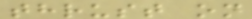thrust on
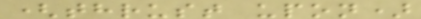(thrust upon)
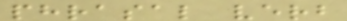phrasal verb
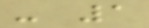- 1
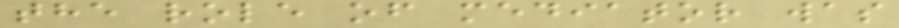the role of mediator was
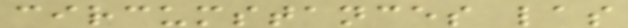circumstances las
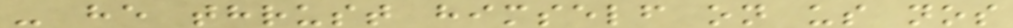- he thrust himself on us nos
